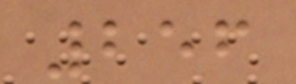256
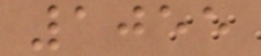1055
